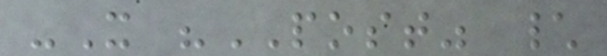-X "POST" \
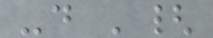-d '{
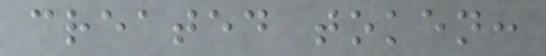created token:
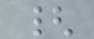{
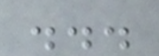...
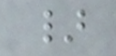}
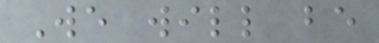We will be
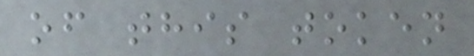of this token
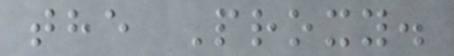the Proxy.
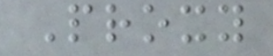Proxy
